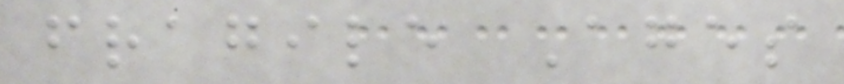fragile Ages
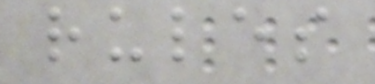rules
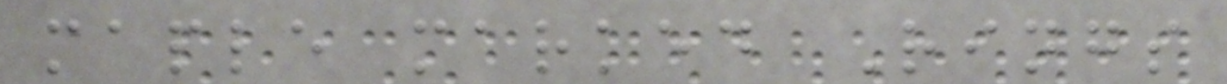maple marked Rings
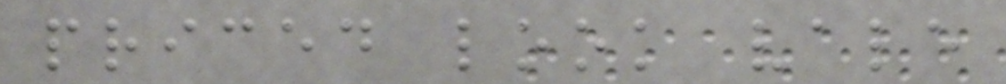priced look vale
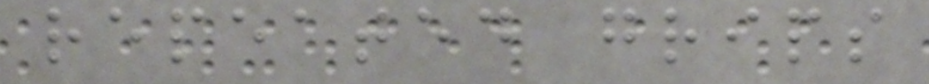repeated grips
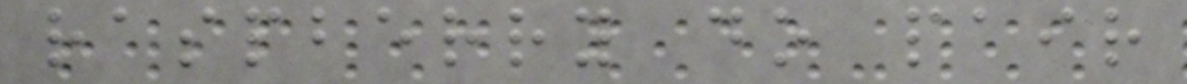raspberry do pair
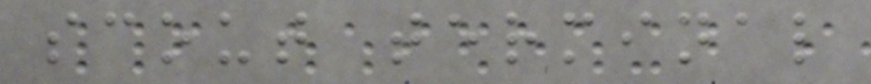scout terminal
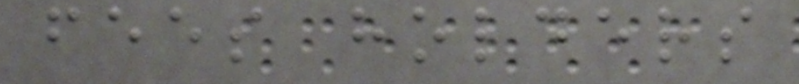fees holders
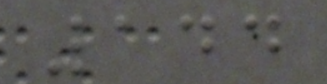144
